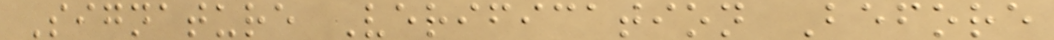Signature Verification Before
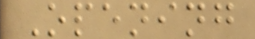Opening
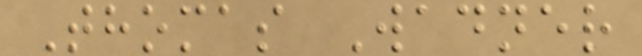Thomas Wadner
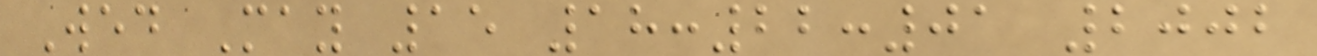Wed May 15 18:22:01 2002
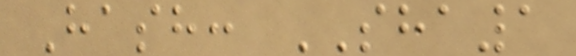Hash: SHA1
